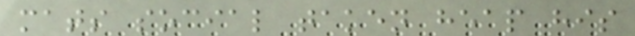mats social taken heap his
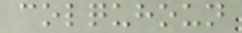colquhoun
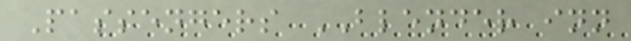Passengers BLENDER inn
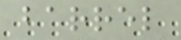barrel
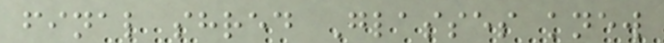final shred Glasses knew
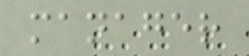manager
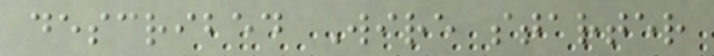described Wire starter
